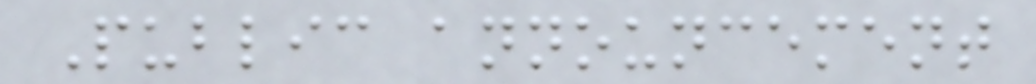Public announcement
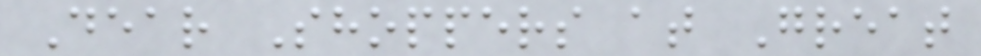Dear Shoppers at Great
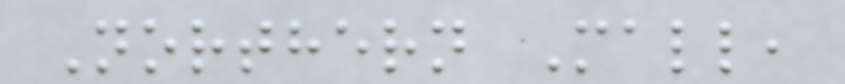Northern Mall,
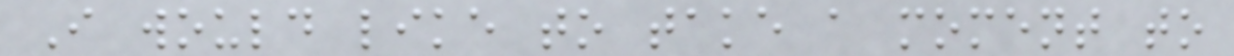I would like to take a moment to
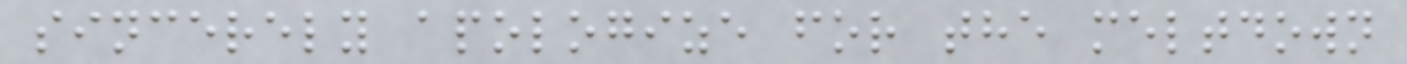sincerely apologize for the meltdown
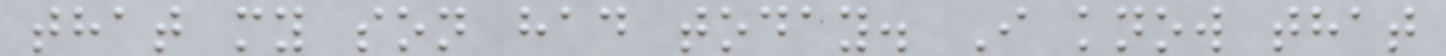that my son had today. I know that
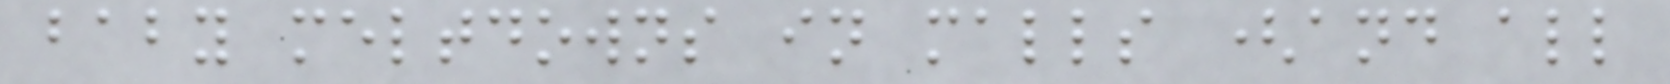baby meltdowns in malls (and all
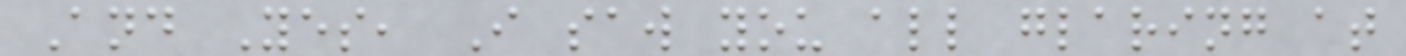And Yes, I saw you all glaring at
